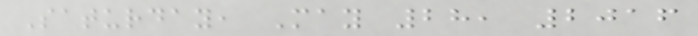Saturday, May 28, 2016
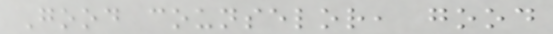Good counselor, good
